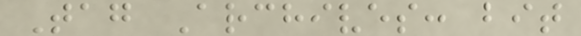Tag Archives: bit
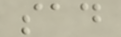sad
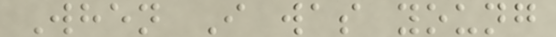When I was young
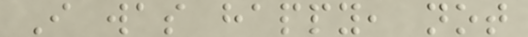I was happy, not
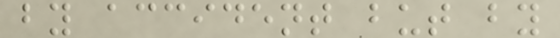by accident but by
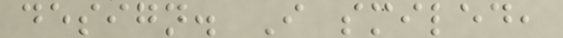design. I smiled,
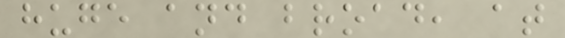huge and broad, at
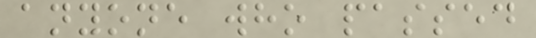anyone who passed
